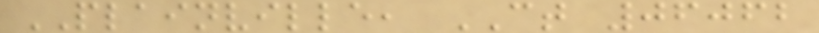PLAINVILLE, CT 06062
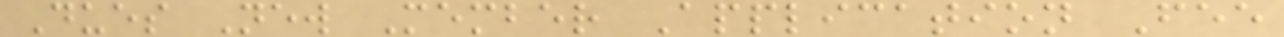Dues New Member Application Fee
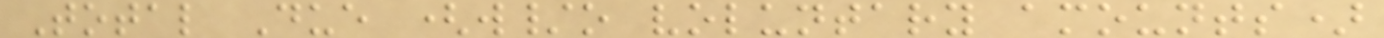Total Due (w/o voluntary amounts)
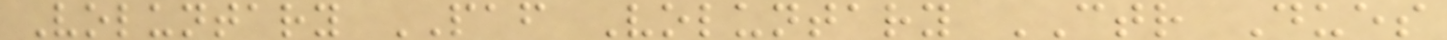Voluntary PAF Voluntary CTR Dues
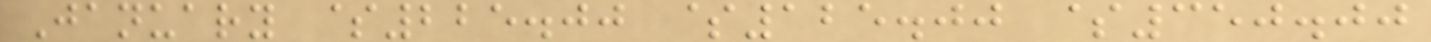January $225.00 $125.00 $350.00
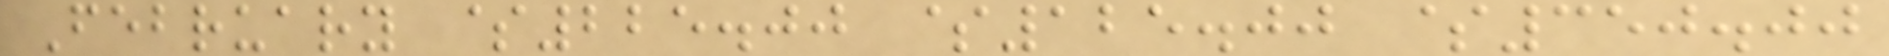February $225.00 $125.00 $350.00
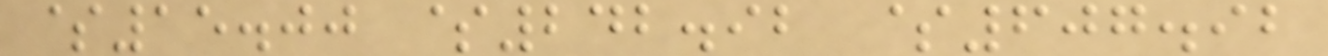$15.00 $242.92 $607.92
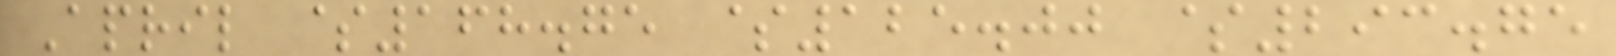April $168.75 $125.00 $293.75
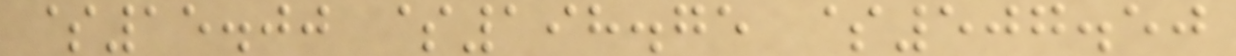$15.00 $198.75 $507.50
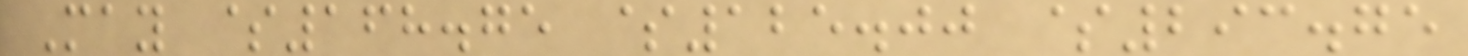May $168.75 $125.00 $293.75
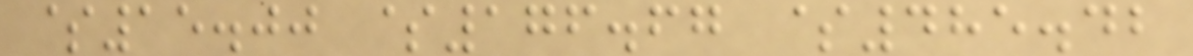$15.00 $176.67 $485.42
